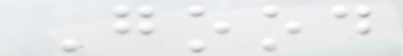Good
